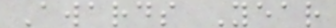Awards Year
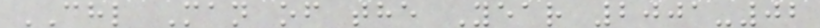CHL Man of the Year 2001-02
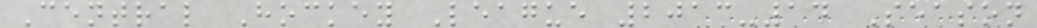Central Hockey League 2013-14 Season
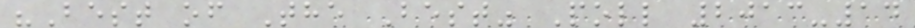"Best of The Best" Poll 2013-14
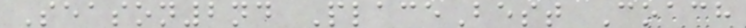Season2nd PlaceBest Coach
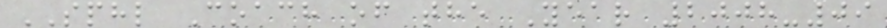SPHL Coach of the Year 2008-09
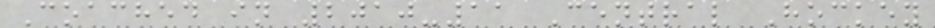Coached in 2010-11 Central Hockey
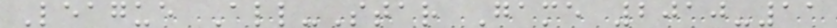League All-Star Game 2010-11
